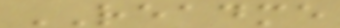README
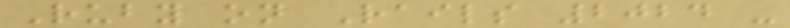Ruby on Rails 2024 -
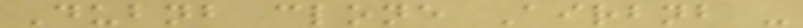Dubnb clone Airbnb -
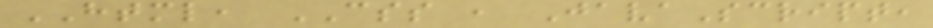HTML, CSS , JavaScript,
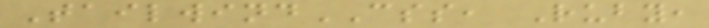TailwindCSS, Ruby,
